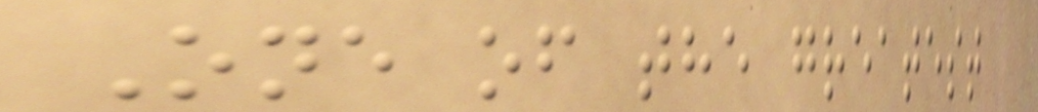One of the greatest
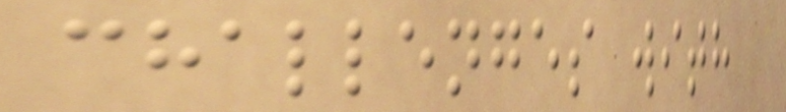challenges with
